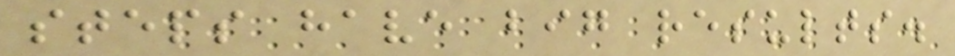steps have big results.
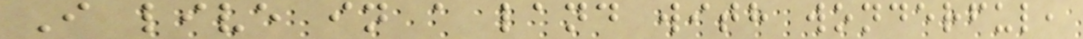I live in a land with wonderful,
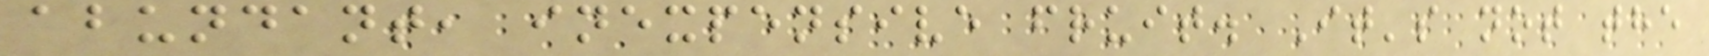abundant, inexpensive fruit. It's not the
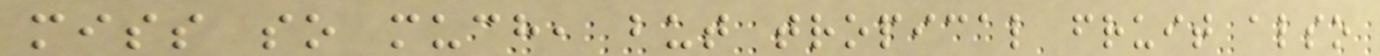miss so much, but tropical fruit also
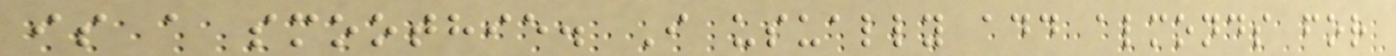is a smoothie. I usually add almonds for
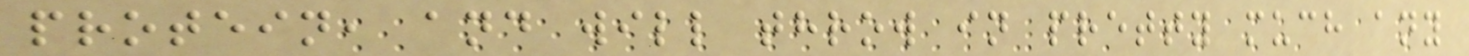protein, and will throw in pretty much any
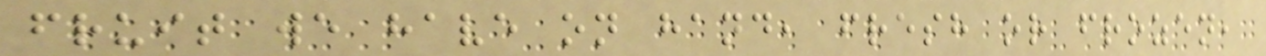fruit we have on hand, fresh or frozen,
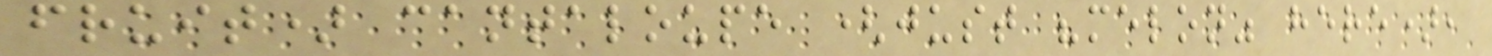fruit) cantaloupe (just "melon" here),
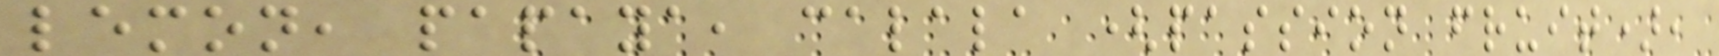lemon, papaya, calala (passion fruit),
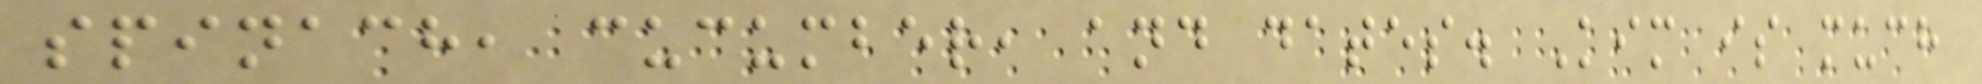spinach, cucumber, and dates. Kim is much
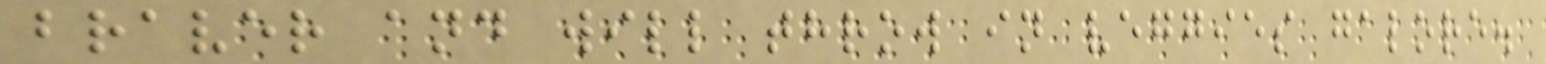braver and will throw in veggies galore.
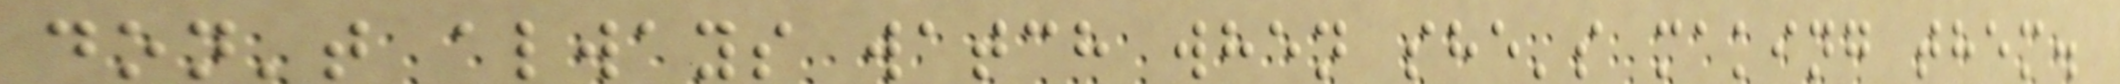don't always watch when she's making them.
